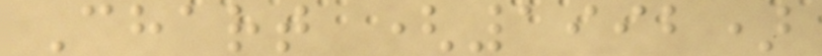Chart (1992)
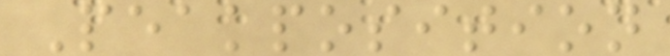Peakposition
